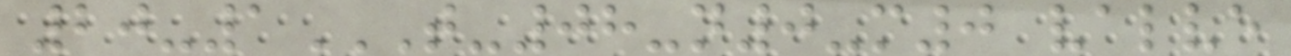20-1T-08-N0-M0 VALVE
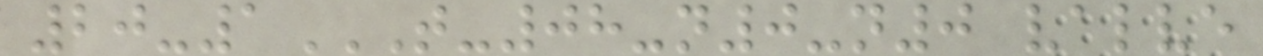20-1T-08-N0-N0 VALVE
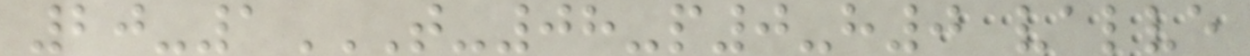20-1T-08-P0-H0 VALVE
